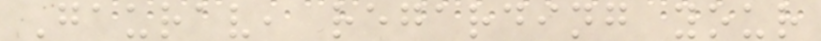Gaurav, regarding your
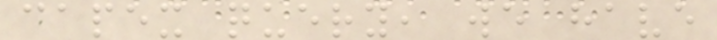capex query, we have
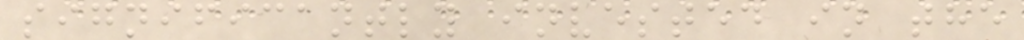significantly invested in the
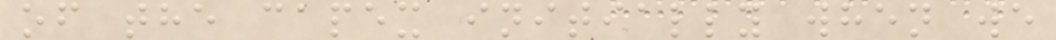of the capex initially when we
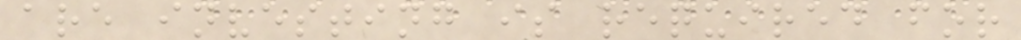are investing is required for
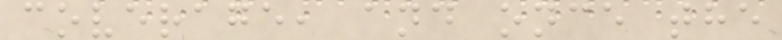coverage, and once the
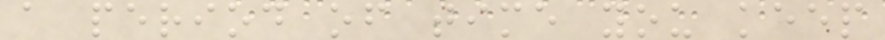a period of time you keep
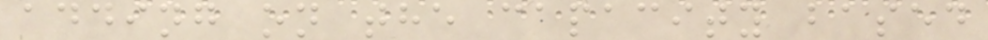adding on the capacity based
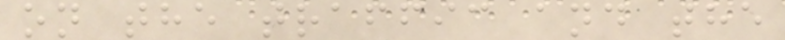on the traffic and the
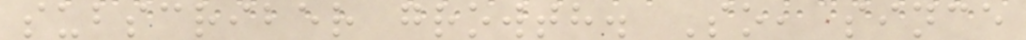subscriber growth. So, since
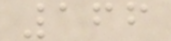166
